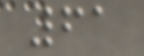61
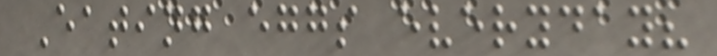Eating eggs everyday?
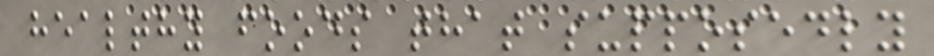healthy foods that supposedly
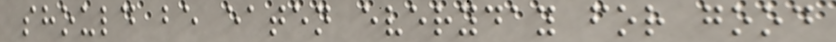should be eaten everyday for good
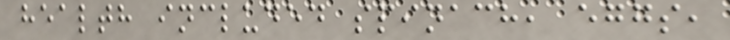health included spinach, eggs,
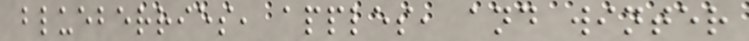blueberries, apples, and winter
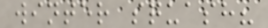winter squash?
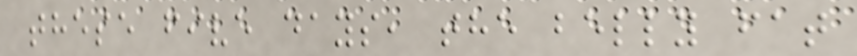these five days, the belly fat
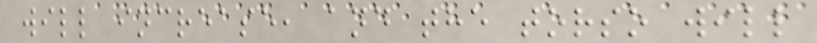will increase, and the torso will
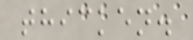thicken.
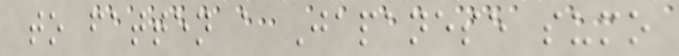to fatten a Japanese sumo
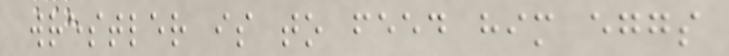wrestler is to feed him eggs
